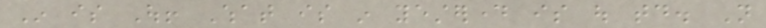In is Out! What is in yesterday is out today. Not
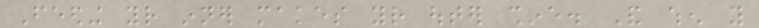Feeding your inner makes your outer shine. And when you
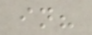in?
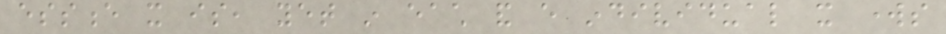essence it is, yet in each and every individual it works
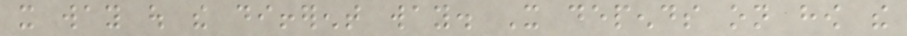it way out the different way. It depends on how the
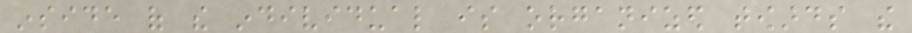inside of the individual is organized towards the
